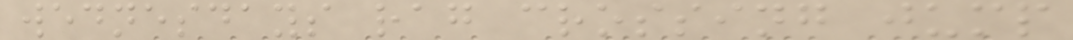wednesdays rag crossing jump
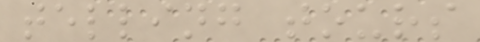telling tours
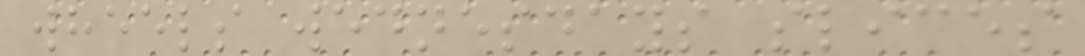wheels wednesdays slices
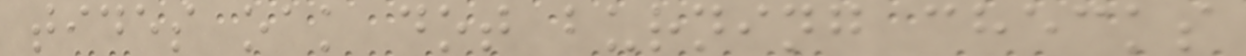tides oak dot burning checks
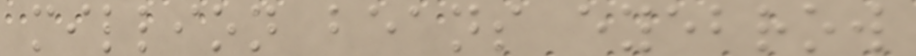million beans eyebrow
